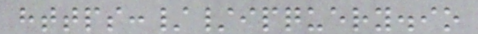https://ipquery.io
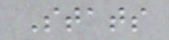Stats
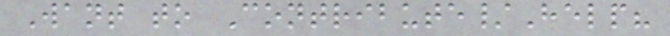Want to Contribute/Help?
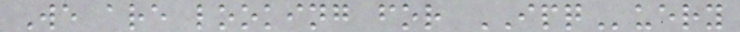We are looking for IPQuery
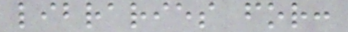libraries for:
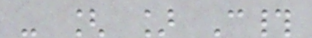- [ ] C#
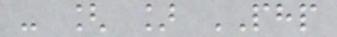- [ ] PHP
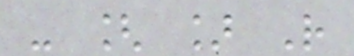- [ ] R
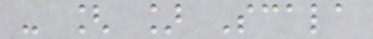- [ ] Scala
